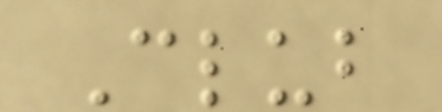Club
